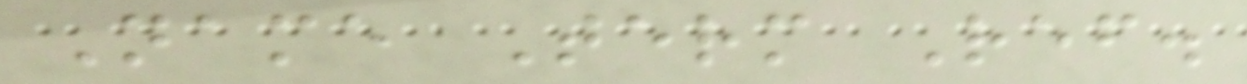Name Term Ref.
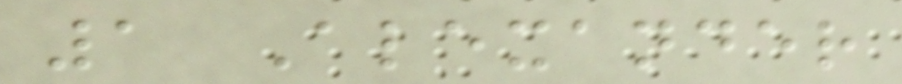1 Alexander
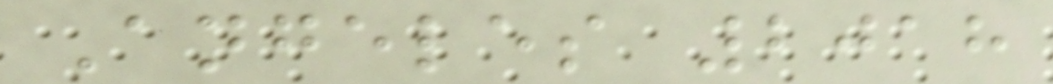Angeles 2018
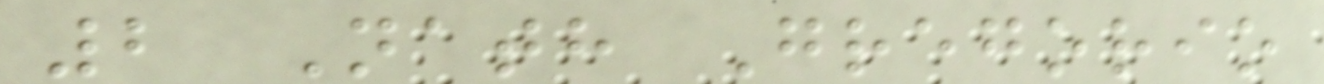2 Nath Gregorio
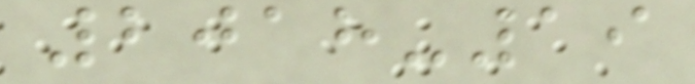2018-19
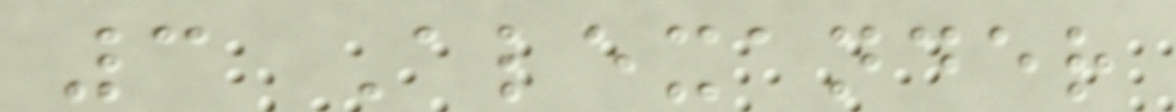3 Alexander
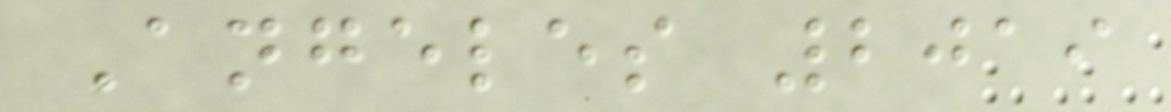Angeles 2019
